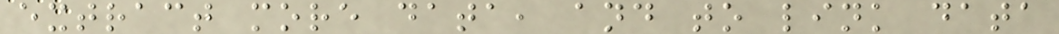extract more data, and to link data
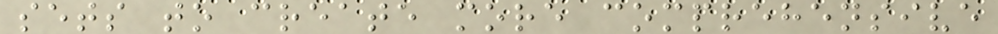sets to create more comprehensive
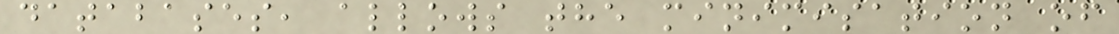databases, allows the minimisation of
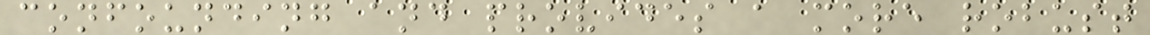confounding and provides a more robust
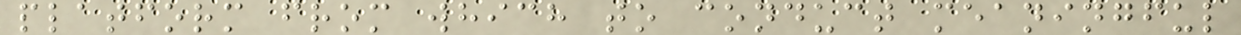platform from which to conduct meaningful
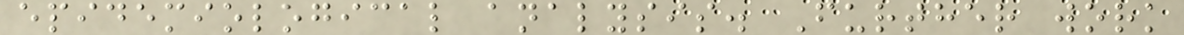epidemiological analysis. Further work
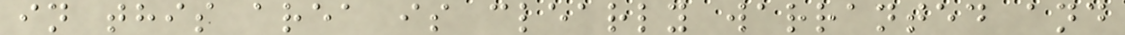in this area is clearly warranted and
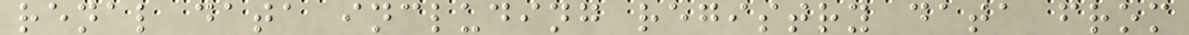renal data including registry data from
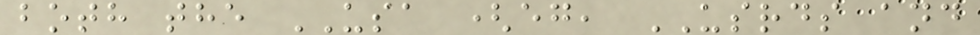both the USA (eg, USRDS and
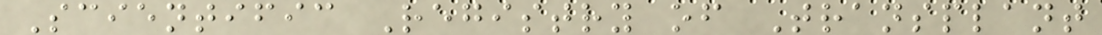Scientific Registry of Transplant
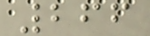266
